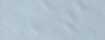As
